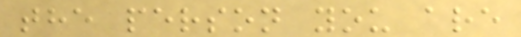the person you are
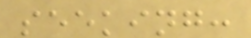seeking:
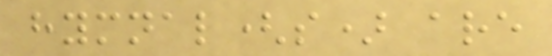hymnal(s) are
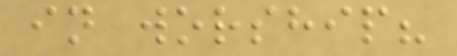in worship?
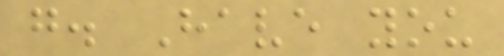g. Have you
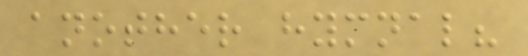another hymnal?
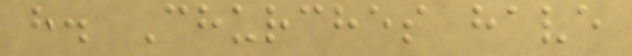h. Churches have
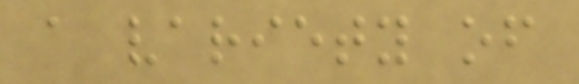a variety of
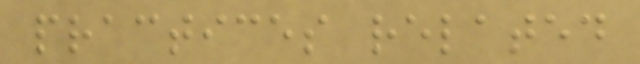practices related
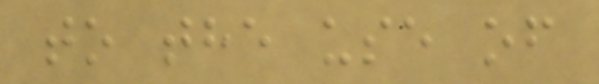to the use of
